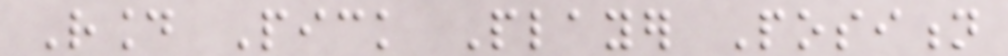Round Pick Player Position
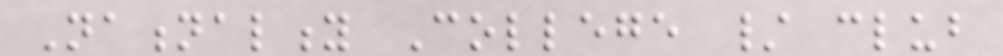Nationality College / club
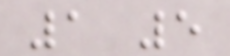1 5
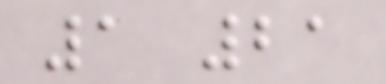1 21
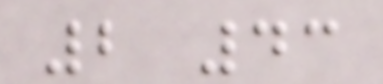2 43
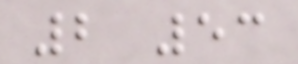2 53
